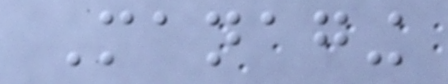Managing
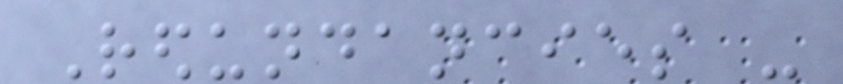Redundancies -
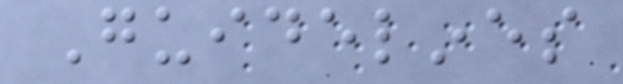Guidelines
